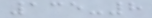135-8
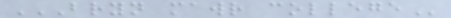BRYN MAWR COLLEGE
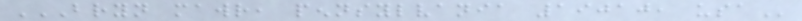BRYN MAWR, PENNSYLVANIA 19010, USA
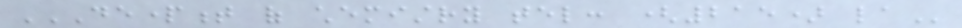DEPARTMENT OF CHEMISTRY TEL: (215) LA
